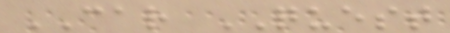CAR QUEST
